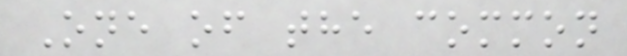One of the common
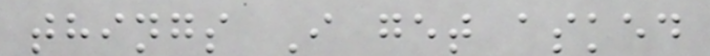things I get asked
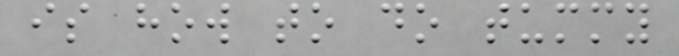is how to do tummy
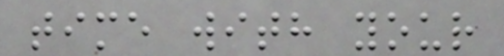time with your
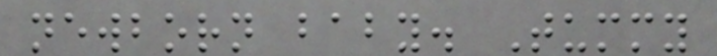newborn baby. Tummy
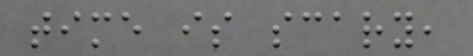time is scary,
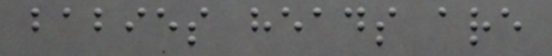babies heads are
